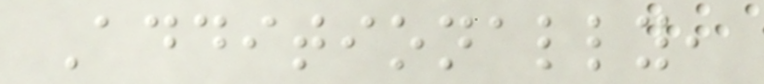Additionally,
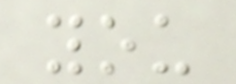you
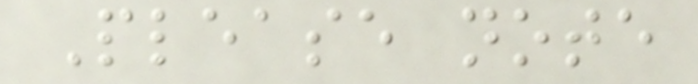Please note
